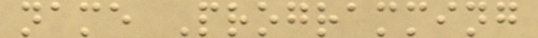name Programming
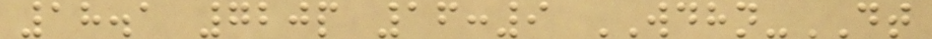18.1 720p 16:9 WDHN-DT
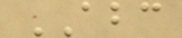ABC
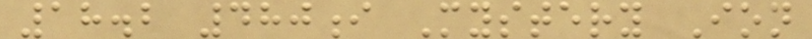18.2 480i Mystery Ion
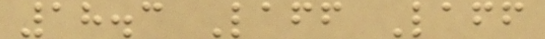18.3 Laff Laff
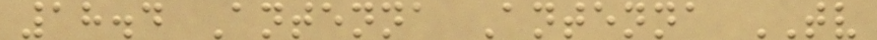18.4 Antenna Antenna TV
